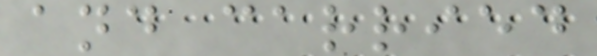and carried
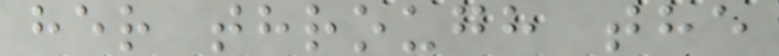her through the
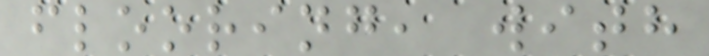flooring, with
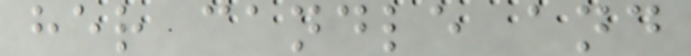her candle and
